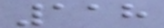118
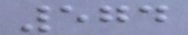574
